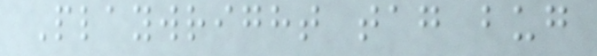Playwright tag bug
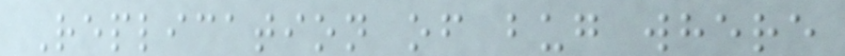Replication of bug where
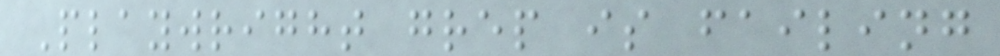Playwright grep is failing
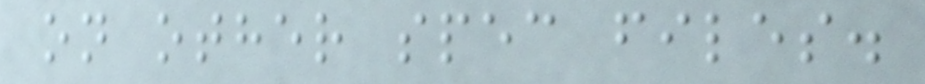on other spec files.
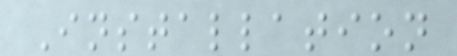Installation
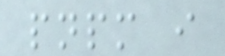pnpm i
